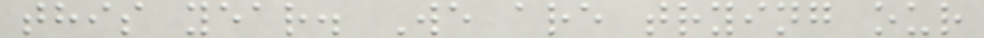this year. We are trying our
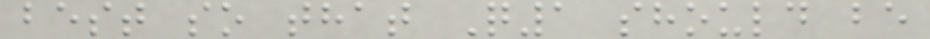best so that Q1 should be
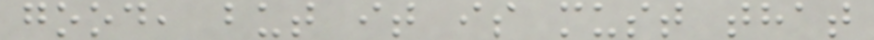good, but it is must that
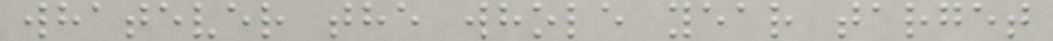whatever the whole year target
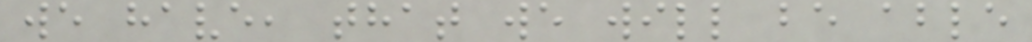we have, that we will be able
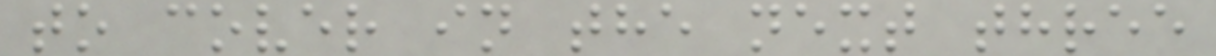to cover in the next three
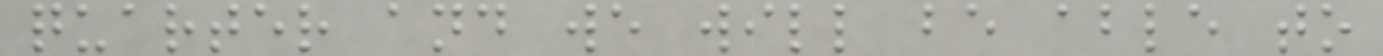quarter and we will be able to
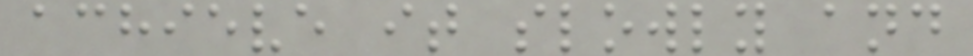achieve it slowly and
